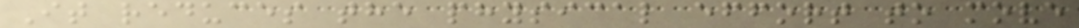It reduces the physical effort to move
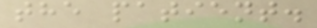the patient.
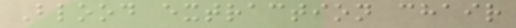Blood extraction chair
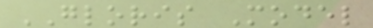GLORIS Model
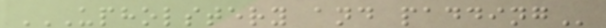UPHOLSTERY AND PADDING
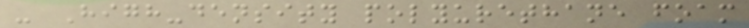- High-density polyurethane foam
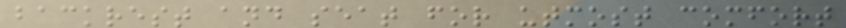backrest and seat for utmost comfort
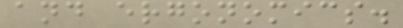and ergonomics.
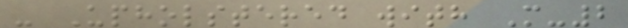- Upholstered with M-2
